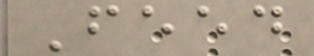Feed
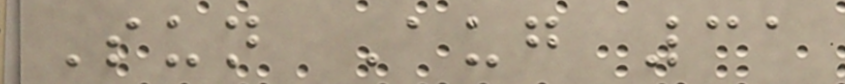Sun Aug 31
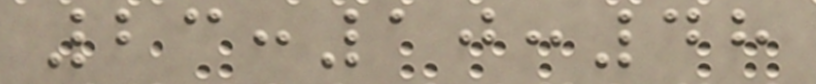23:10:48
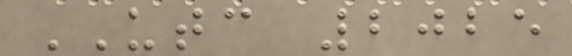UTC 2025
